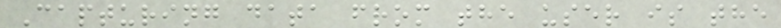Capturing data from the user is the
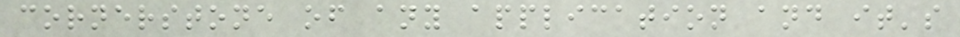cornerstone of any application and it's
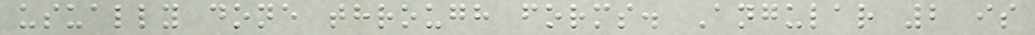usually done through forms. Angular 2 is
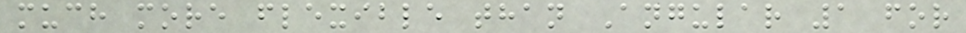much more flexible than Angular 1 for
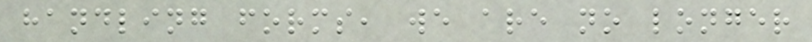handling forms, we are no longer
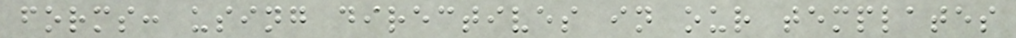forms: using directives in our templates
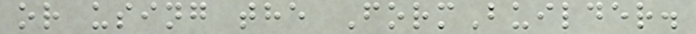or using the FormBuilder.
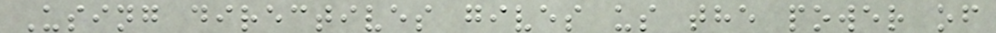Using directives gives us the power of
